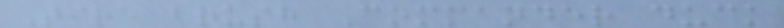Tire brush Commander duck
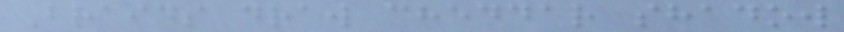Braids draw cheddar shadow
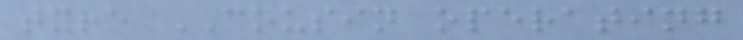tyre COUSIN operating
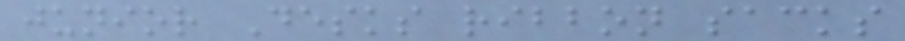junior Desks ribbon sacks
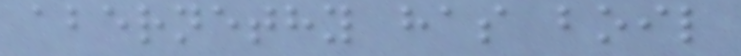abernethy has boil
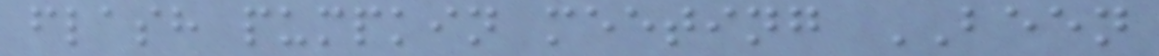flash pumpkin meeting BEEN
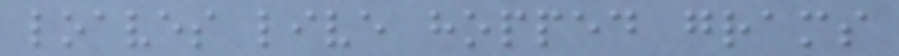loaves live hopped grams
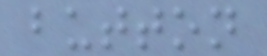button
